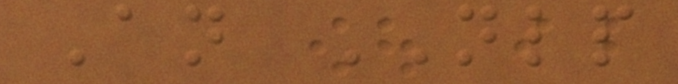An NLP
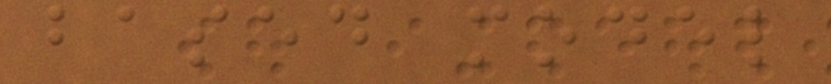based model
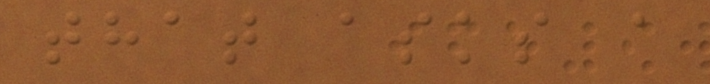that asks a
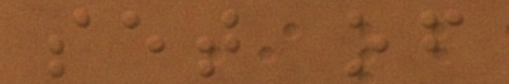set of
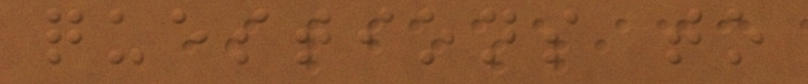questions to
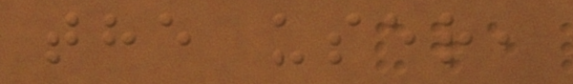the user,
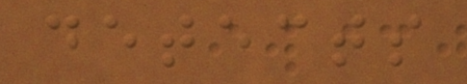detects
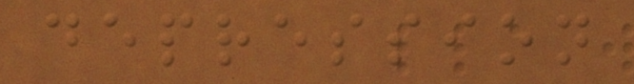depression
